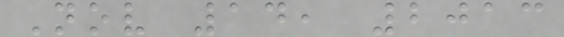Nov 14, 2013
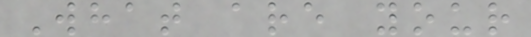What are your
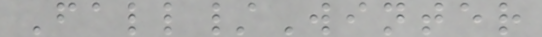Fall/Winter
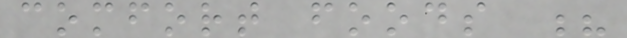comfort foods ?
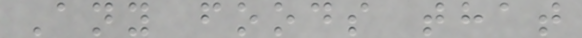Any foods that
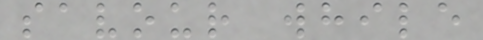savour while
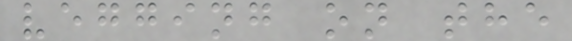vegging on the
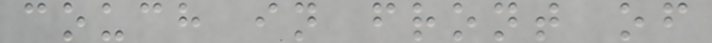couch in front of
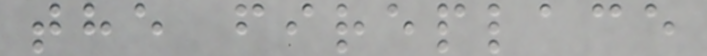the fireplace
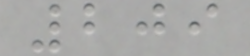209
